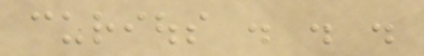curious . . .
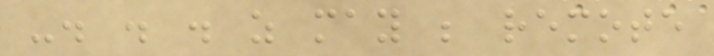-. . . as may be remote
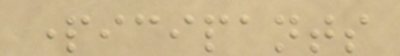participants
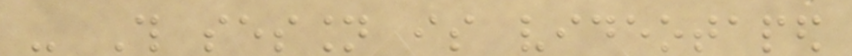- This session is videotaped
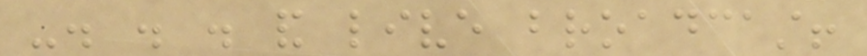-. . . and live broadcast!
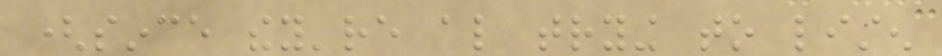(since they're also trying to listen
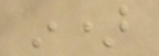in)
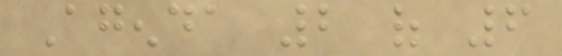Agenda 2 of 6
